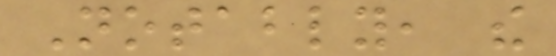Notably, the
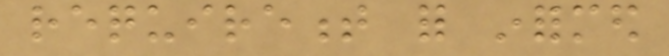requirement for informed
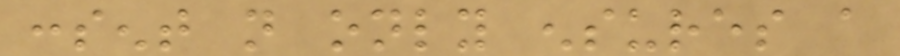consent not only ensures a
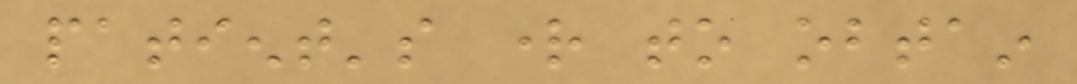patient's right to obtain
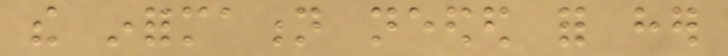the information needed for her
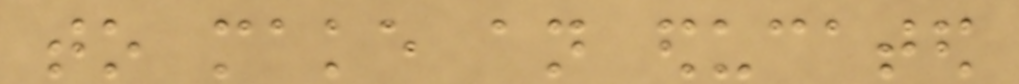to make an educated
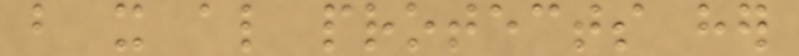but it also protects her
